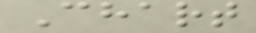Chart
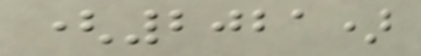(2021)
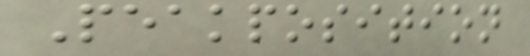Peakposition
